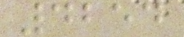4254
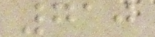710
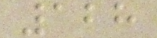128
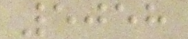5058
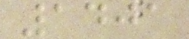1401
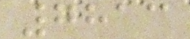7813
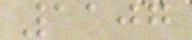1107
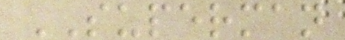SUPERMAN
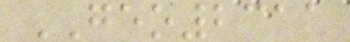GEO2311
